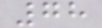78
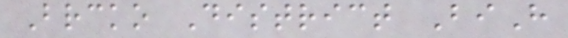Brcko District BiH
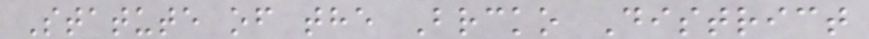Statute of the Brcko District
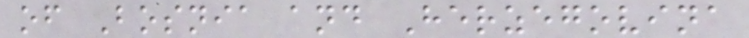of Bosnia and Herzegovina
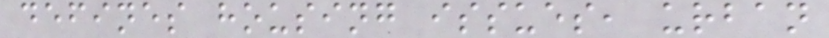defines housing issues, urban
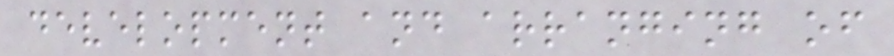development and arranging of
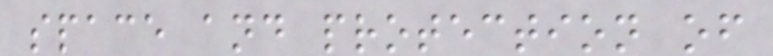space and protection of
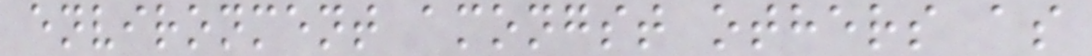environment amongst others as
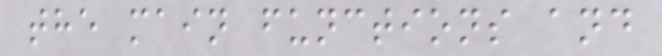the main functions and
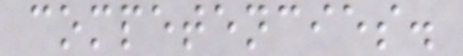competencies.
